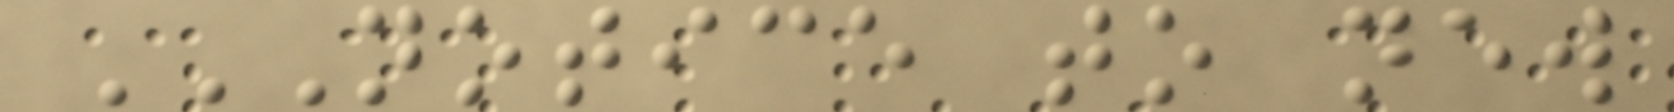NOTICE TO NEW
